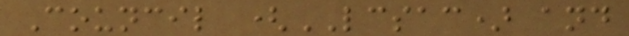Council (LCSAC) and
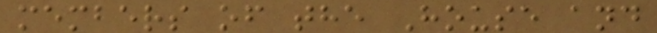members of the House and
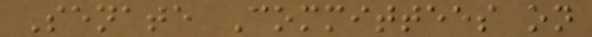Senate Committees on
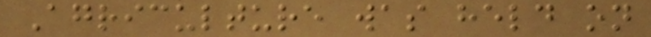Agriculture was held on
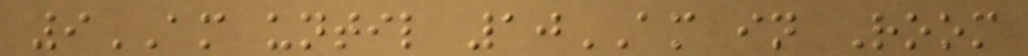9AM until 10AM in Room
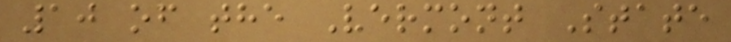10 of the Vermont State
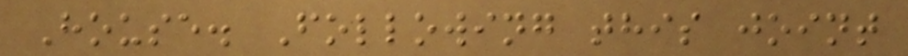House. Following this joint
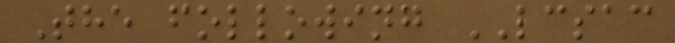The following LCSAC
